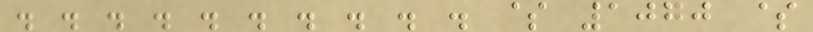. . . . . . . . . . $ 1070 $
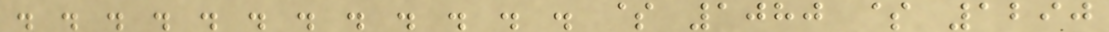. . . . . . . . . . . . $ 1080 $ 1290
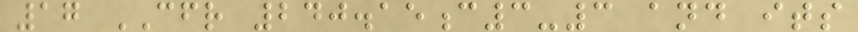17 CFR 240.15c3-3 and its
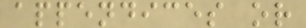appendices or
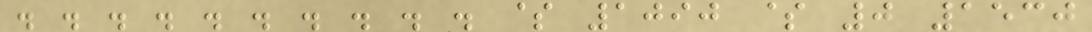. . . . . . . . . . $ 1090 $ 0 1530
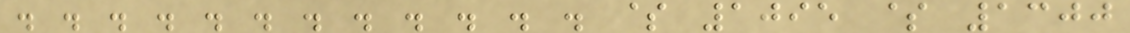. . . . . . . . . . . . $ 1095 $ 1300
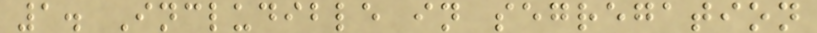1. Includible in segregation
